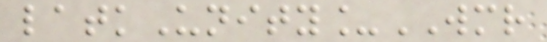latkUnity_WMR
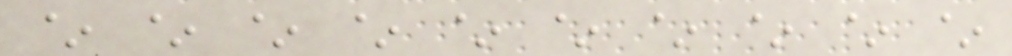~ ~ ~ ~ ~ ~ ~ ~ ~ ~
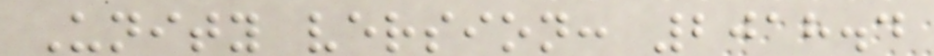Unity version: 2018.4
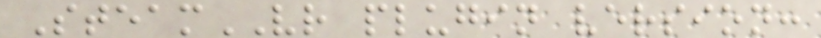SteamVR plugin version:
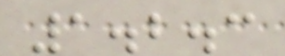1.2.3
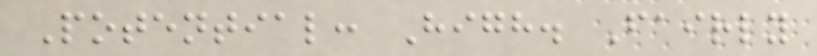Potential: High. Fairly
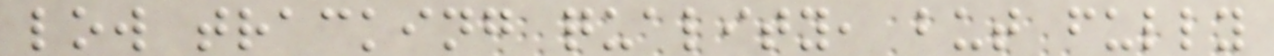low tracking quality, but fully
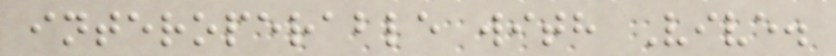interoperable with Vive.
